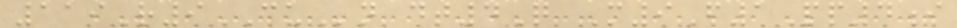119R9CUn dt4Q M9F1Pp4i
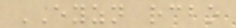EYZN rcbo
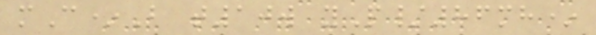mC*B t10w yP/86mh*
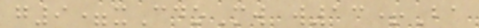g9=xCdoMw w13+Ba
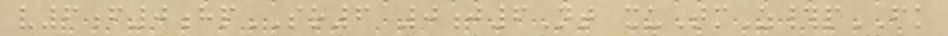v6f0hpSR6 0j6Nt xuTmZ#pFK
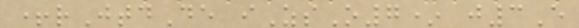+rJtdDe iZsO7* j3E
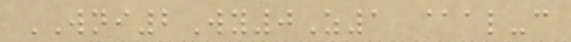WNI2Wy0Z1 @al-c
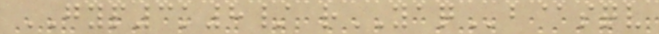GYP3k8/ rYAQb@sqv
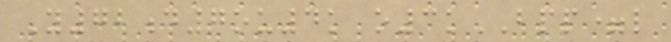Y72d7ou4k o3kBPP=l
